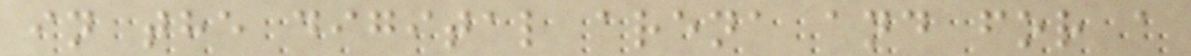in the digital arena and for a
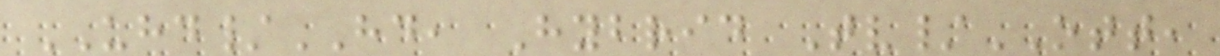UHD/HD, Hybrid Tv/OTT,
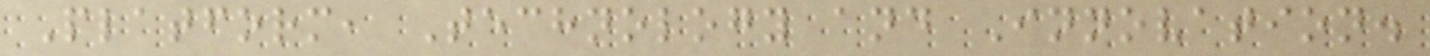Platform, Technology and Innovation.
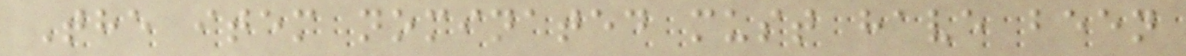The item nominated must have been
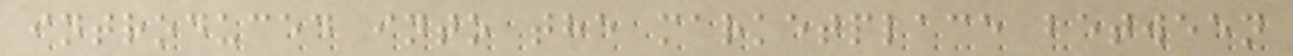introduced into the marketplace between
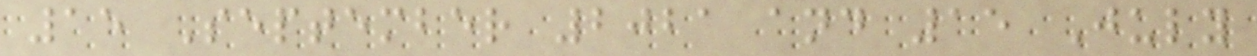15 September 2021 and 15 July
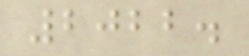2022.
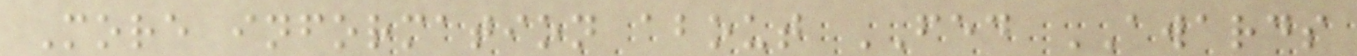More information about FED AWARDS
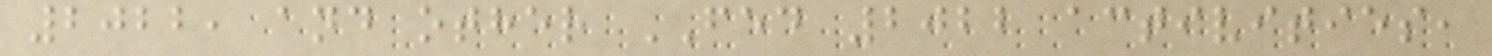2022, and other FED 2022 activities,
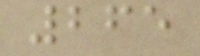265
